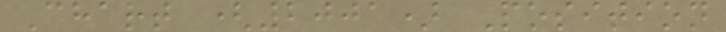Chart (2001) Position
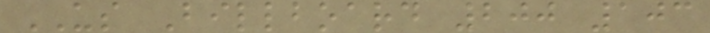US Billboard 200 103
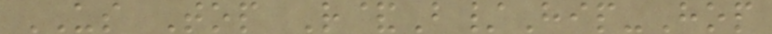US Top R&B/Hip-Hop
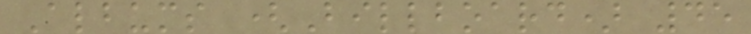Albums (Billboard) 45
